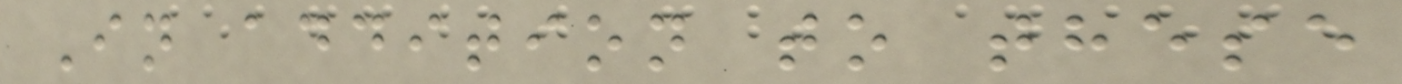In addition to these
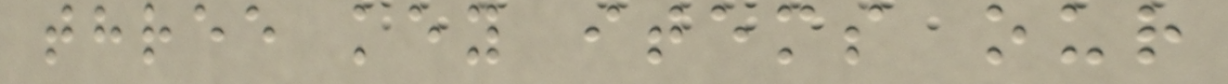three key items our
